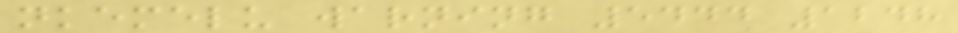nkemelu warning 5444 1248
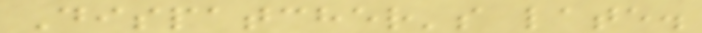Dispatcher's late.
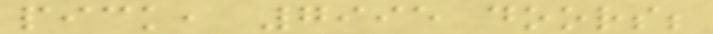pick, 7995 doors;
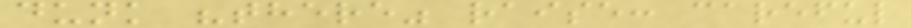dunk "there" raise: careful
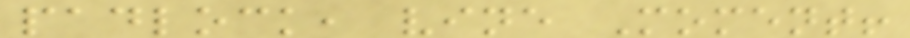padlock, vine Moment!
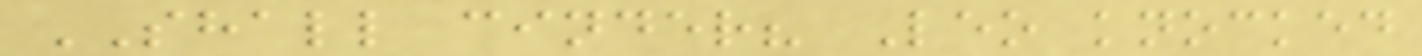SHALL cinder? Leo knocked
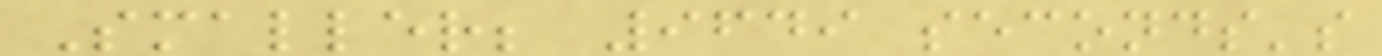Smaller; 9649 seconds's
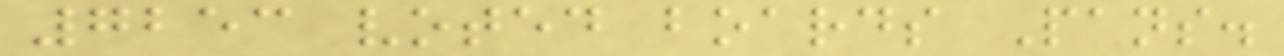7253 voted boards Pans.
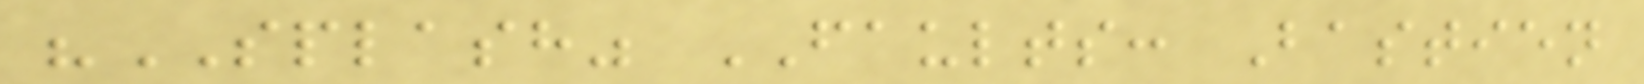"SPLASH" FAULTS: Bastien
